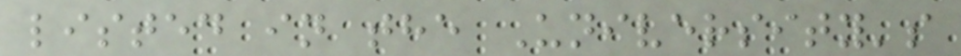listed in the University's
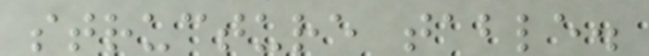structure table.
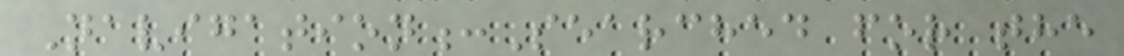Navigation:Searched for the
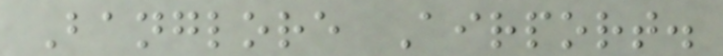Banglore Airport.
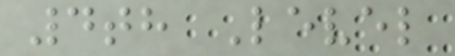4th Level
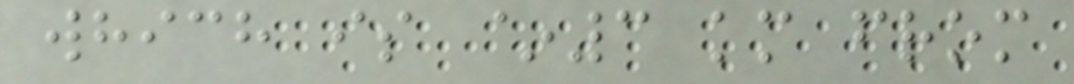which is ~3 km from
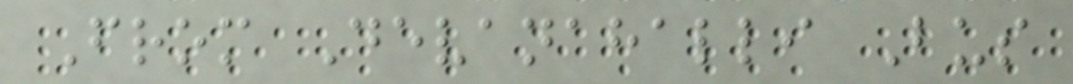From Devanahalli Bus
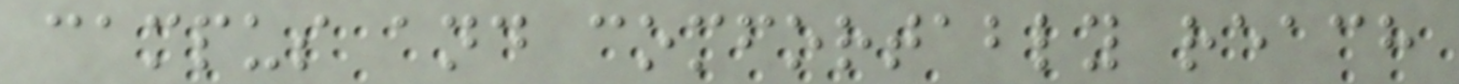campus and comfortably reach
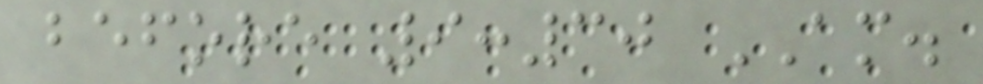before 9:30 AM.
